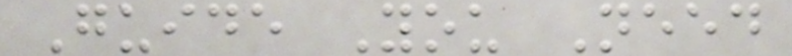Guide You Need
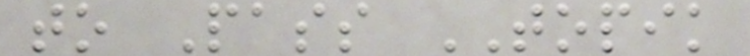to Pass TOPIK
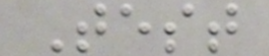Test
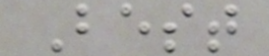Best
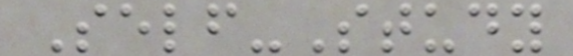Self-Study
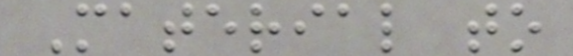Material to
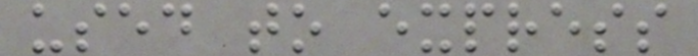used to express
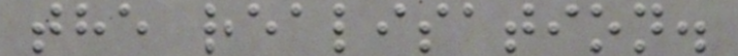the realisation.
